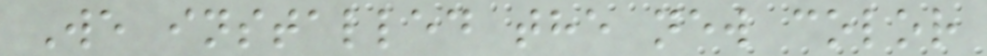We installed the new color
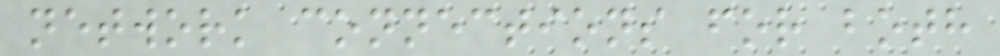network connections for both
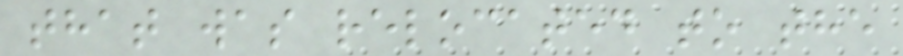that was relocated to the
